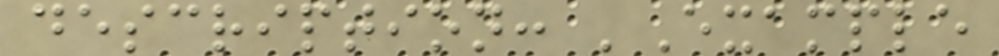description: 'Example
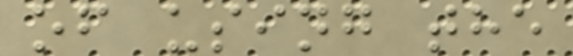of using the
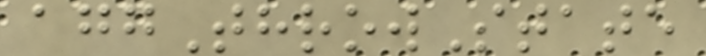aggThrowState
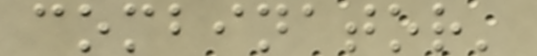combinator'
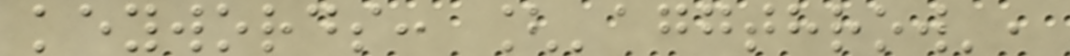keywords: ['aggthrow',
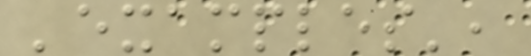'examples',
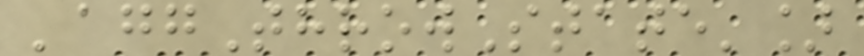'aggThrowState']
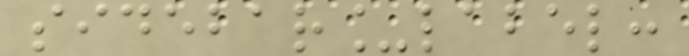sidebar_label:
